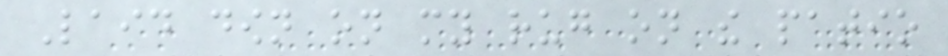Laid down on my rug on the patio
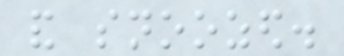and snoozed.
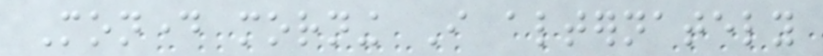Monday morning I alternately
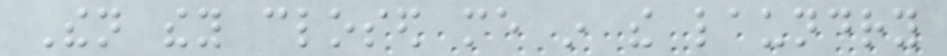Then they closed me in the laundry
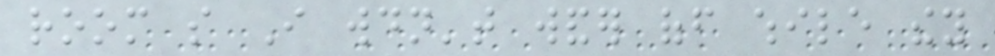room so I wouldn't wander off while they
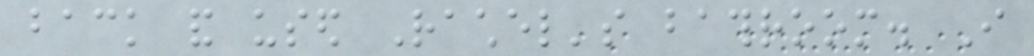back and used Rachel's bathroom. I
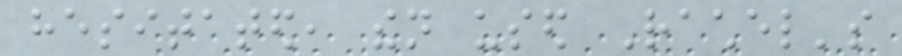hesitated, then used Rachel's
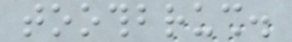toothbrush.
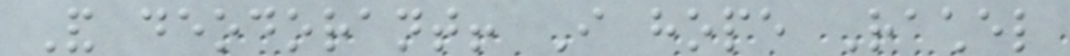And deodorant! I hope Rachel
